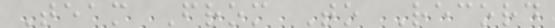Team From To Record
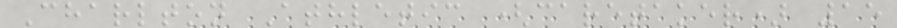Charlton Athletic (caretaker) 15
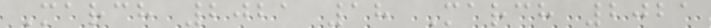March 2021 18 March 2021
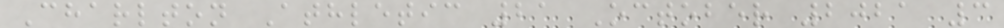Charlton Athletic 21 October 2021 3
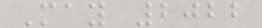May 2022
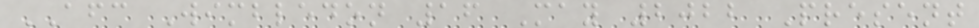AFC Wimbledon 16 May 2022 Present
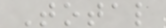Total
